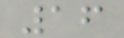16
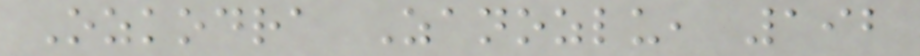Ozkodra Zanozlu, 192
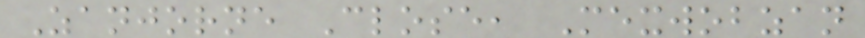Zanjorne Close, Mexwobzan
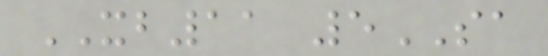XB11 5SA
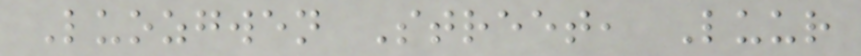Luozgwen Street, Luur
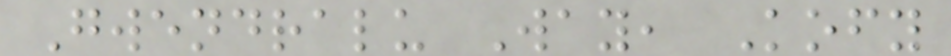Gwendralu Way, Kofy
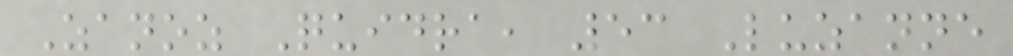Zanoz Quidra, 53 Luzanne
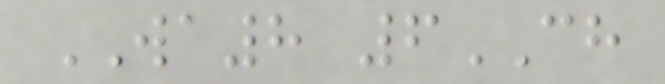WA8 6CH
